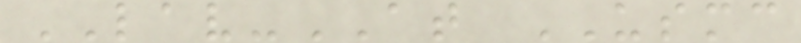LAV-AT USMC
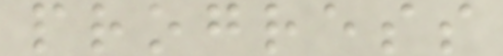progress
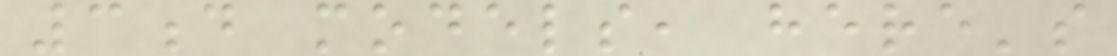3d models, here's
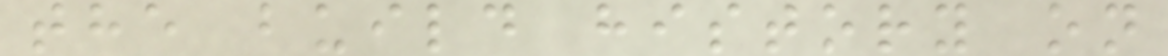the build history on
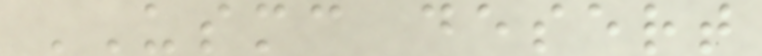USMC desert
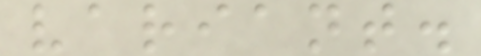variant.
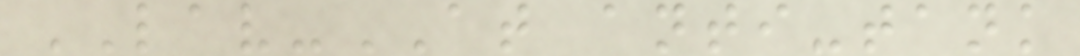LAV-AT anti-tank
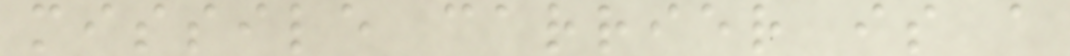missile carrier is a
